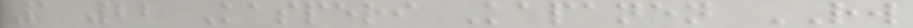1 22 Kasperi Kapanen RW
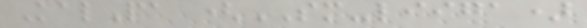KalPa (SM-liiga)
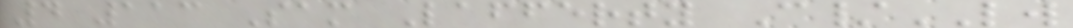4 113 Sam Lafferty C/LW
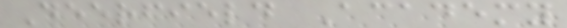Deerfield Academy
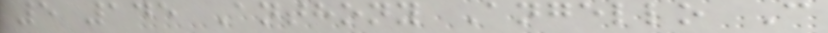5 145 Anthony Angello C
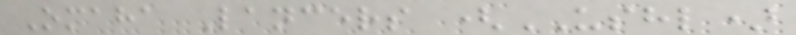Omaha Lancers (USHL)
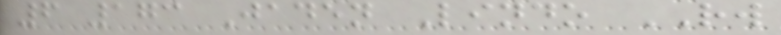6 173 Jaden Lindo RW
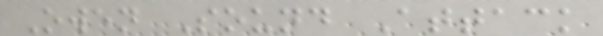Owen Sound Attack
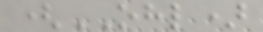(OHL)
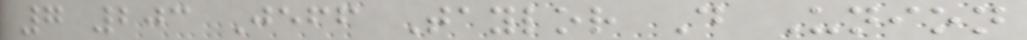7 203 Jeff Taylor D Union
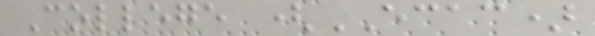College (ECAC)
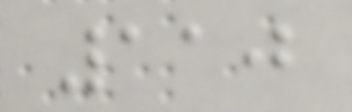110
